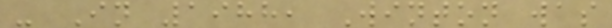- In 1988, Winton was
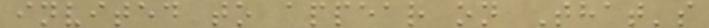invited to appear on That's
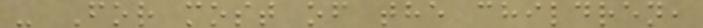- For most of the children,
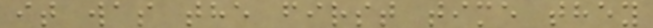it was the first time they
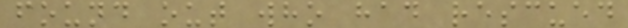found out who had rescued
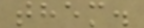them.
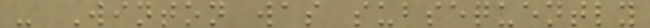- Winton was subsequently
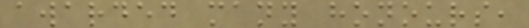awarded many honours,
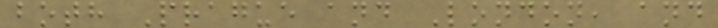both Prague and London, and
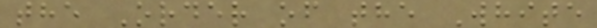the Order of the White
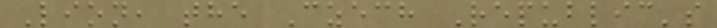Lion, the Czech Republic's
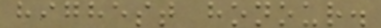highest honour.
